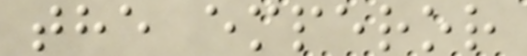the emperor
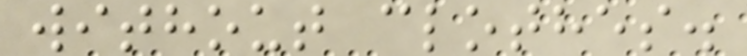without clothes.
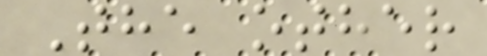The other
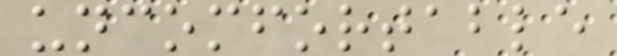uncomfortable
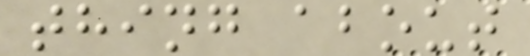thing about
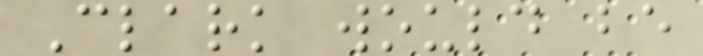Clark would be
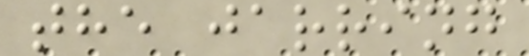the jarring
